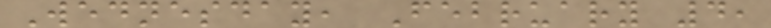Wednesday, February 4,
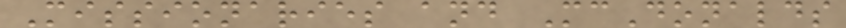Missionaries and McDonalds
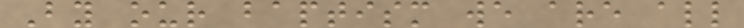By our baptism we are all
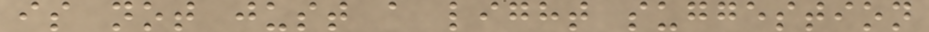is not just a light suggestion
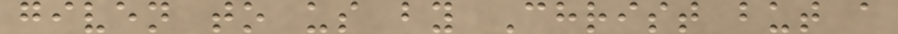given to us by Christ but a
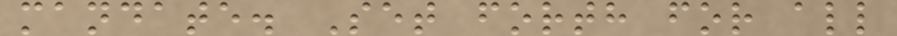mandate. Set forth for all
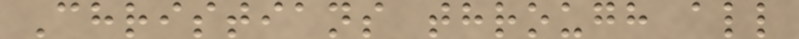Christians through all
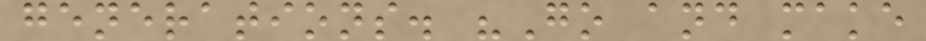generations. "Go and make
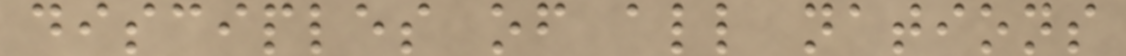disciples of all nations
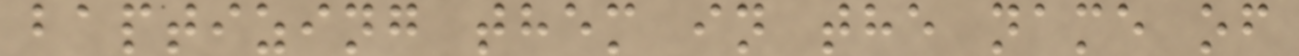baptizing them in the name of
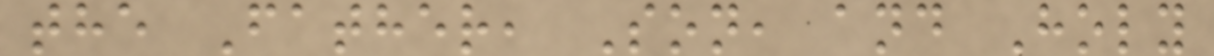the Father, Son, and Holy
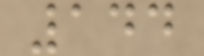144
